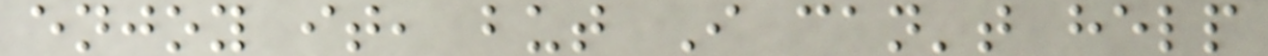enjoy it, but I can't help
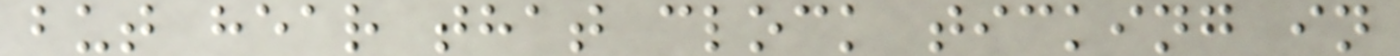but hear that clock ticking in
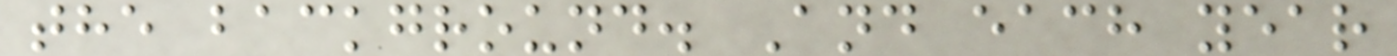the background. And each year
